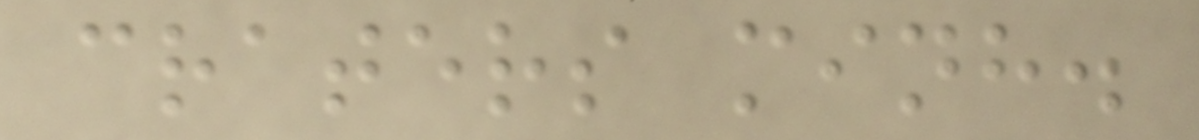craters minh.
